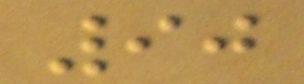90
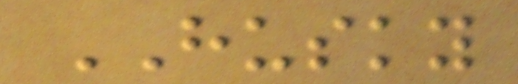HUSKY
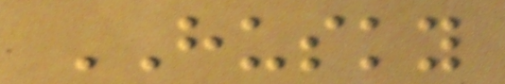HUSKY
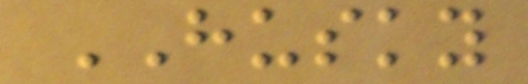HUSKY
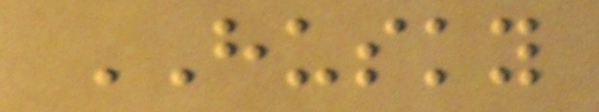HUSKY
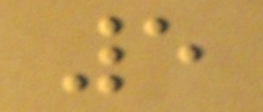5
